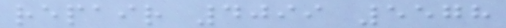repair 4099 5578
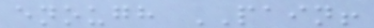enough PAIN!
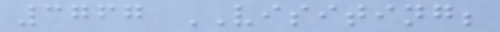3767 VISITING;
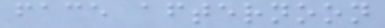face afternoon
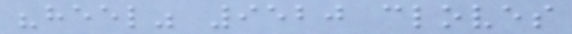"heel" 9520 cloves
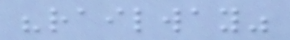"railway"
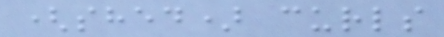(shed) curls
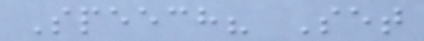Speech? Set
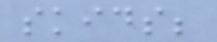skids;
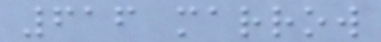616 marrow
